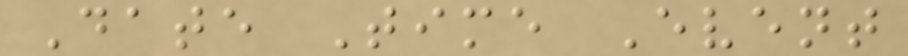Date Time Event
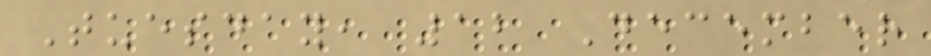Tuesday, 12 December
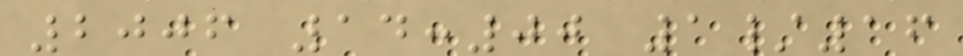2006 14:00 1/16
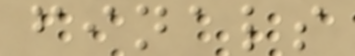finals
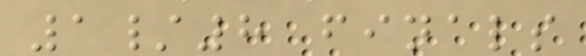1/8 finals
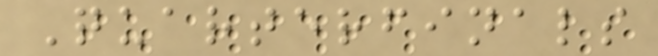Quarterfinals
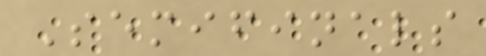Semifinals
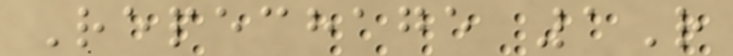Repechage 1R
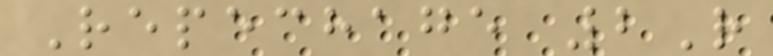Repechage 2R
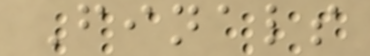Finals
